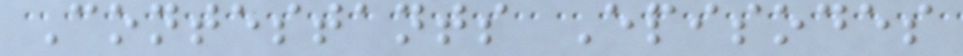Contestants Episodes
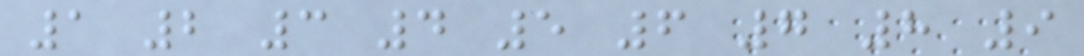1 2 3 4 5 6 7 8 9
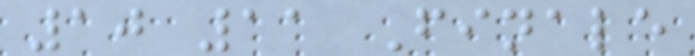10 11 Finale
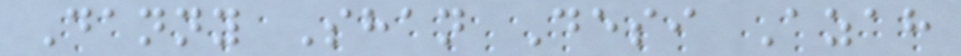Danny Shan Desi Azah
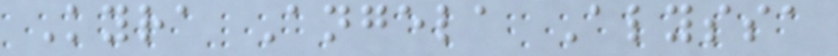Kyra Angela Alyssa
